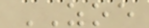ZOE
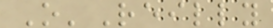O'Reilly
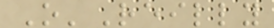O'Reilly
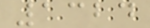1324
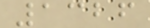1326
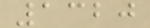1320
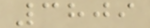3809
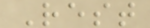Rest
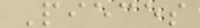Pieces
